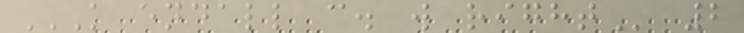K ENDALL C. W RIGHT 2
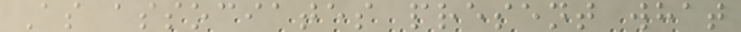As associates present what
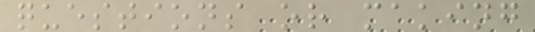questions or making
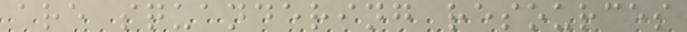are squandering resources
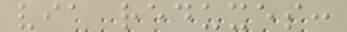via reduxes:
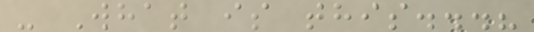- What is this...?
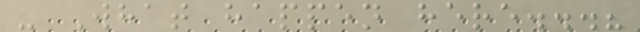- What happen here...?
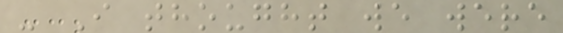- I thought we were
